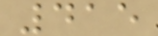415
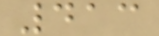413
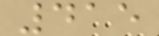415
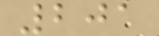201
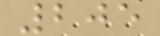205
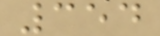354
